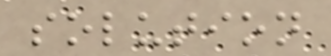solution
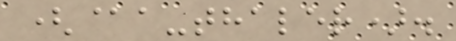(@a-thaler).
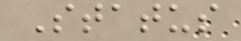Status
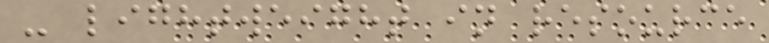- lightweight in resource
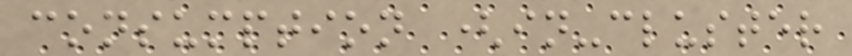consumption (in-cluster
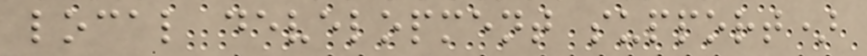local development support)
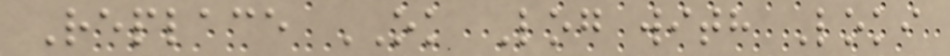Replace OK Log with Loki
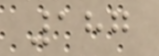187
